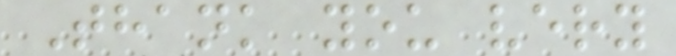Thank you very
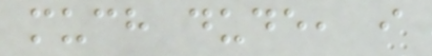much dude, i
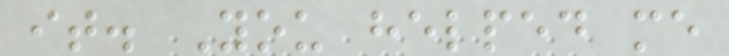it. You helped me
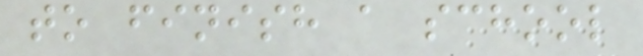to finish a school
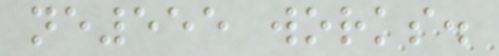ne555 works.
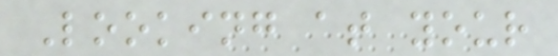Looking at your
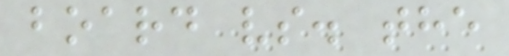board vs. the
